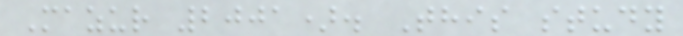Mazur 2001). This study
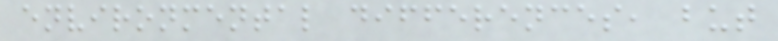environmental differences, but
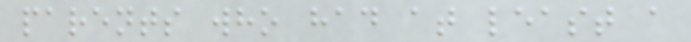parents who had at least a
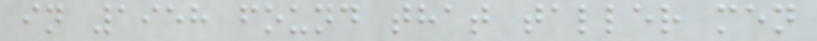in 1958 found that taller men
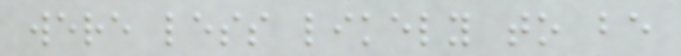were less likely to be
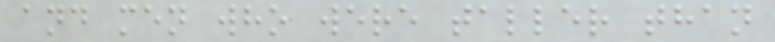and men who were taller than
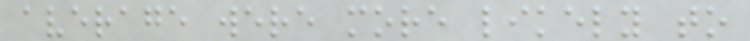average were more likely to
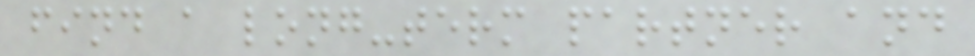find a long-term partner and
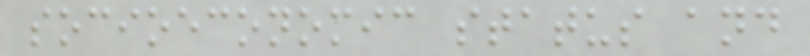socioeconomic status and
